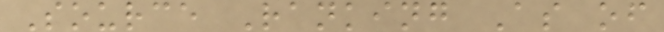Source Ranking As of
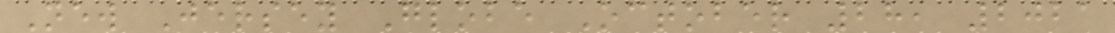New Jersey Globe October 28, 2021
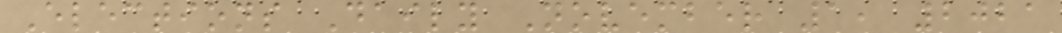Elections Daily November 1, 2021
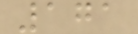171
